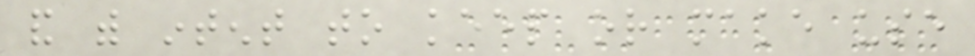and with intent to keep or make use
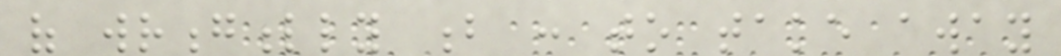of wrongfully b : to take away
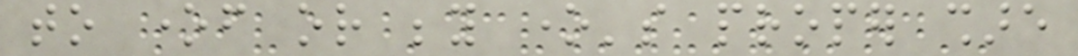to oneself or beyond one's proper share
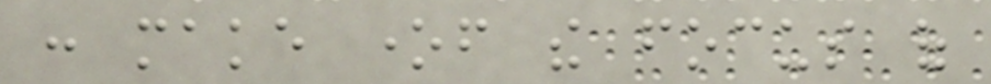: make oneself the focus of
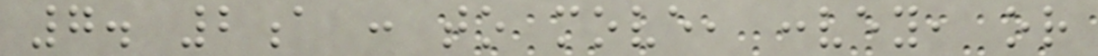7. 2a : to move, convey, or
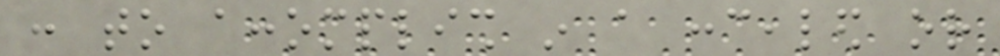: to accomplish in a concealed or
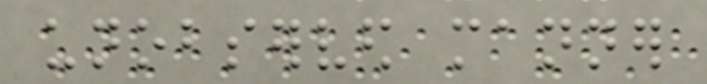unobserved manner
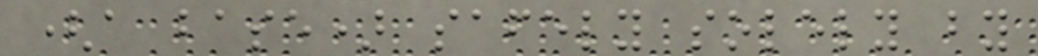(a base) safely solely by
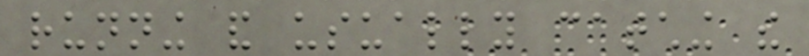running and usually catching the
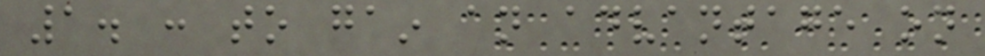1. : to gain an advantage on
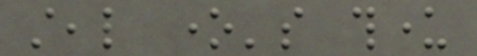steal one's thunder
